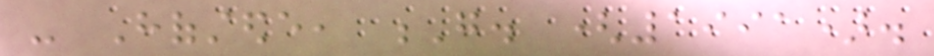- Hofstede, G. (1991).
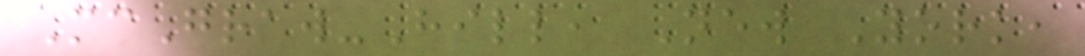McGraw-Hill, New York,
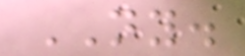NY.
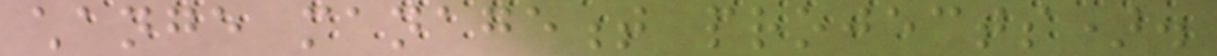change management projects).
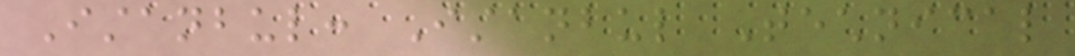Istanbul: Istanbul Technical
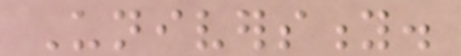University.
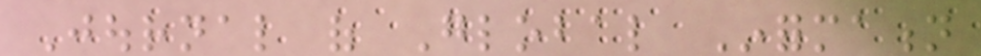Journal of Global Information
